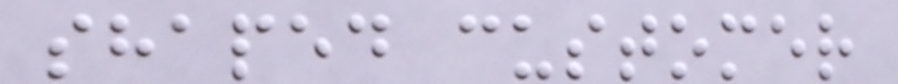shaped customer
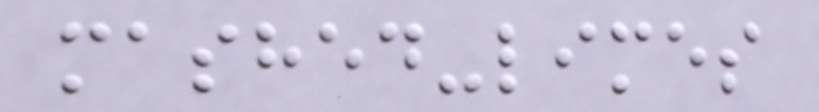mashed-limes
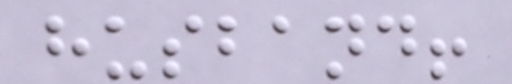husband!
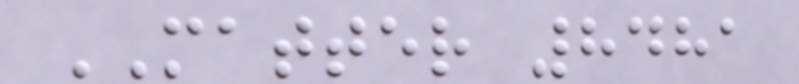MATTER 8481
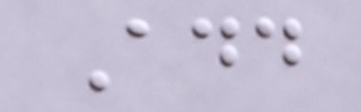Add
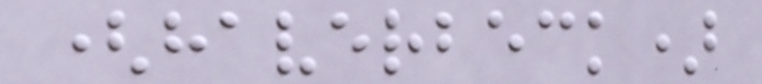(haverbeck)
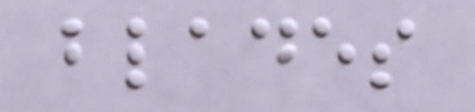blades
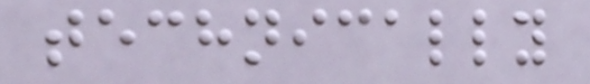technically
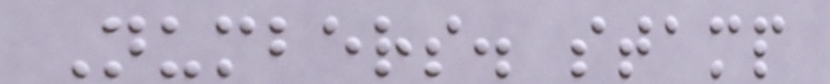Numbers. stamp
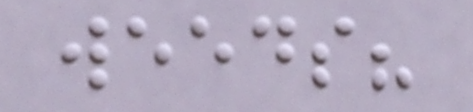weeds?
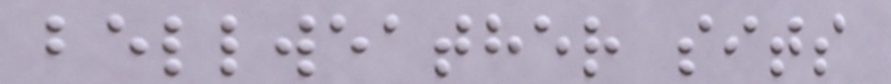bellweather sits
